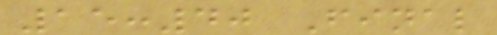15:40 Final
